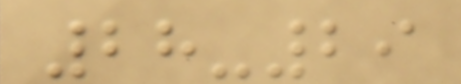28-29
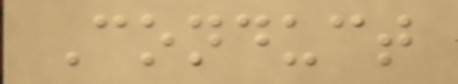Conduct
